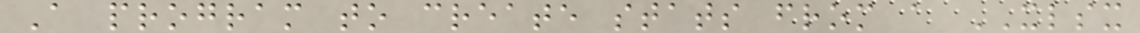A program to create stats from a XLSX
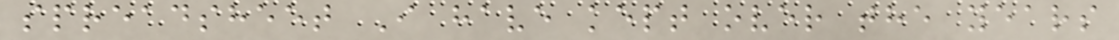spreadsheet I have kept over the years
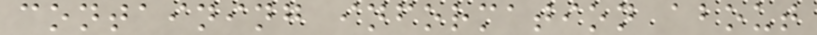containing information about
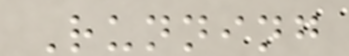Running
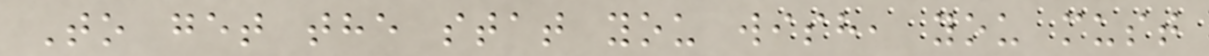To get the stat you wish, you must
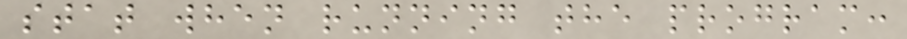stat when running the program:
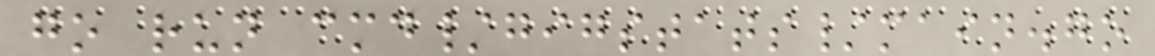go run cmd/gigstats/main.go
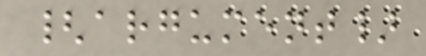{argument}
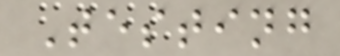Testing
